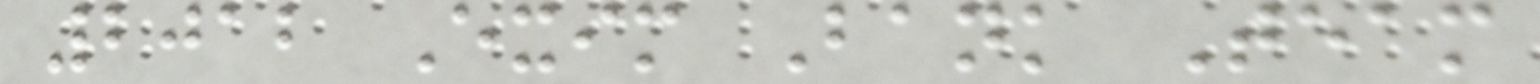2012 Exim Bank Team
